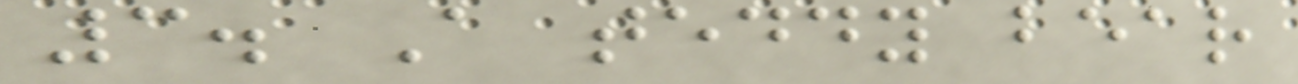3. A teddy bear
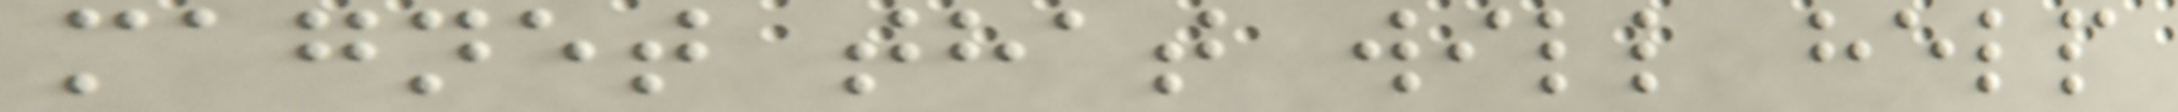magnet that will help
